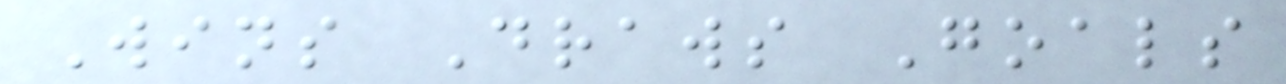Wins Draws Goals
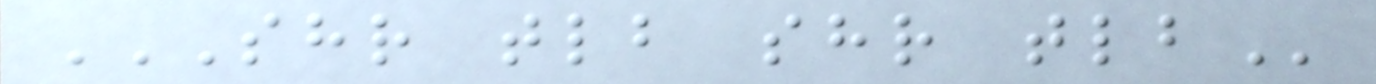SHR TLB SHR TLB
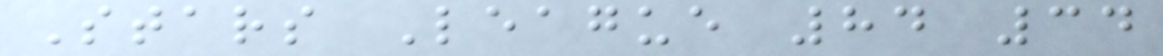Stars League 84 34
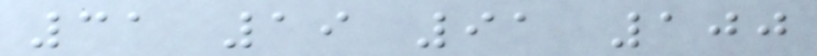31 19 91 100
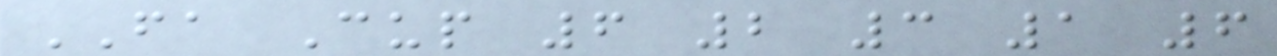FA Cup 6 2 3 1 6
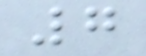7
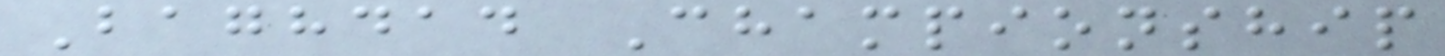Baghdad Championship
